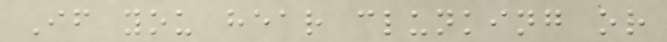If you hear clunking or
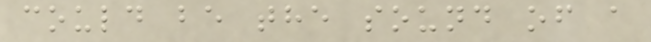could be the sound of a
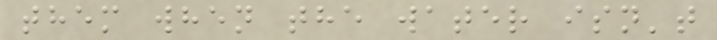them when the water isn't
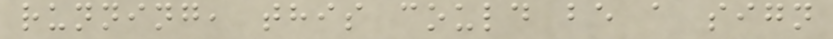running, this could be a sign
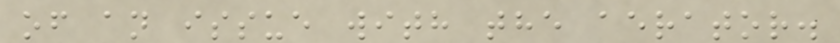of an issue with the aerator.
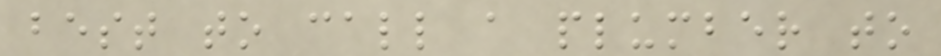best to call a plumber to
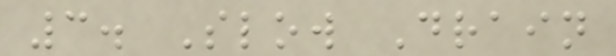3. Slow Drain
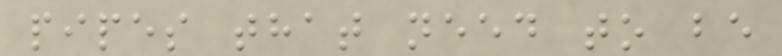pipes that need to be
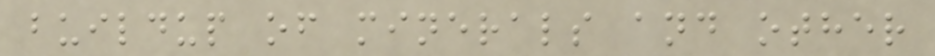buildup of minerals and other
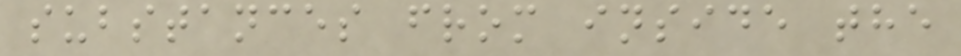substances from inside the
